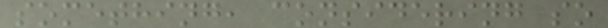something, considering so
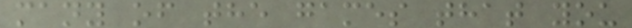many of the games that you
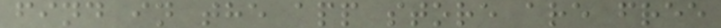find in the app store are free
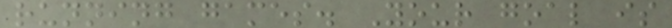running games. Your goal is
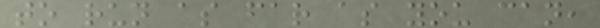to run as far as you can,
